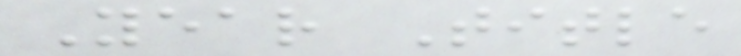Year Title
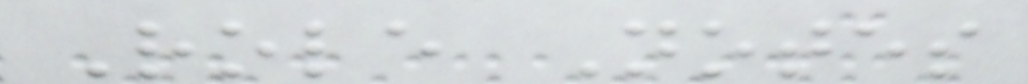Role Notes
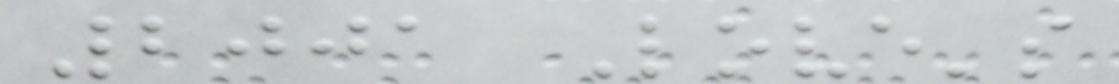2001 Love's
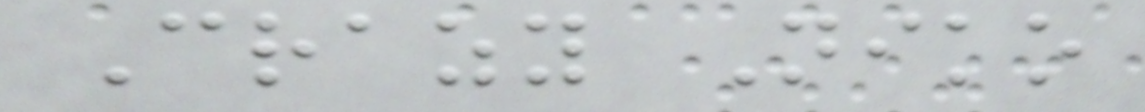Crazy Niko
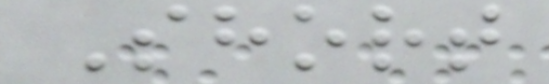Short
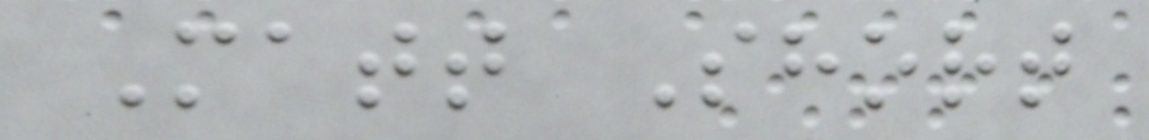Matt Short
